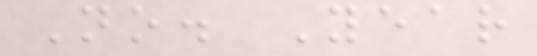No. Year
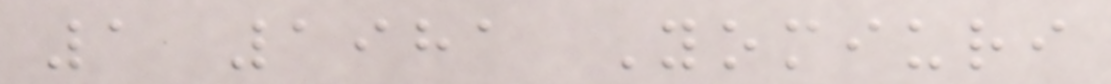1 1981 Yomiuri
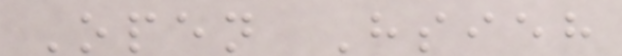Open Hsieh
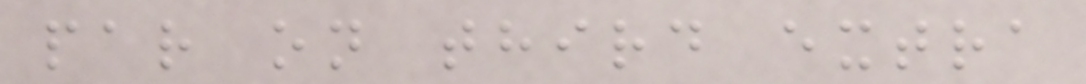par on third extra
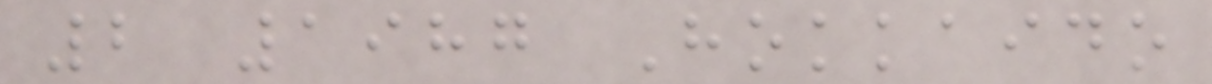2 1987 Hokkaido
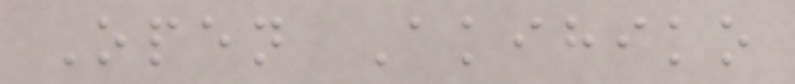Open Akihiko
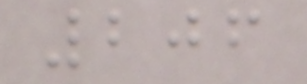206
